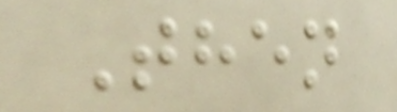Then
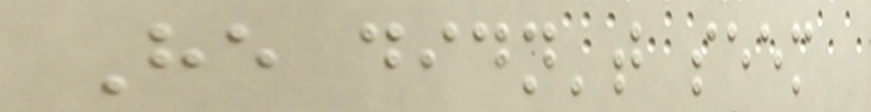He didn't seem
